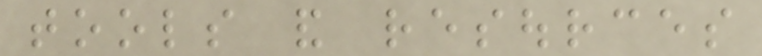tools and resources
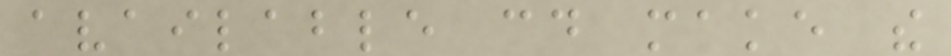available could make the
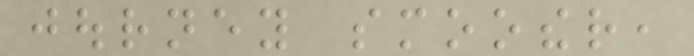journey smoother,
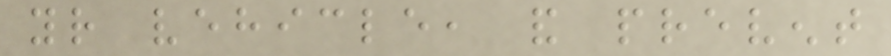your vehicle, and prevent
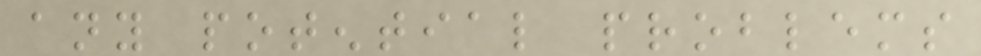any potential problems
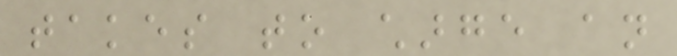takes to charge an
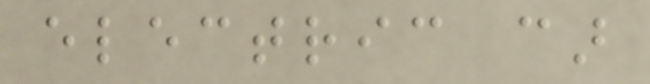electric car
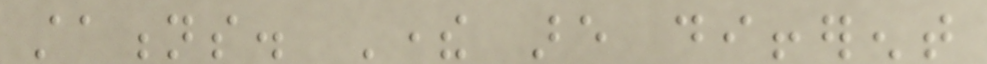stations. There are different
